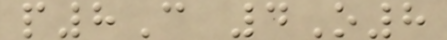p8C 4O8
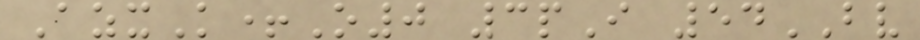AzxK+O0 3pI 54BV
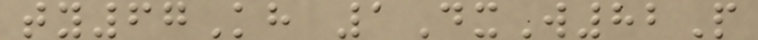ty67Kh 1DxW82P
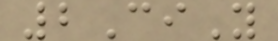2CiY
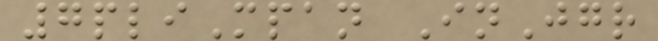7pliMpan InJgr
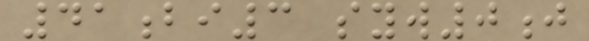41bi3 syw0j
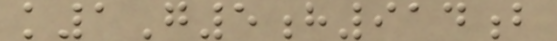k1G5h914b
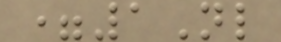=1Nl
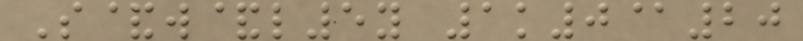S&w&l5y 1k0@20
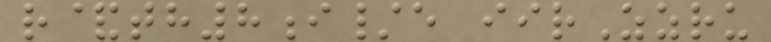r&th8i/e iirZzru
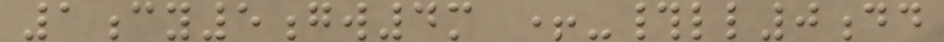1cy5gw4m +-#ll0dd
